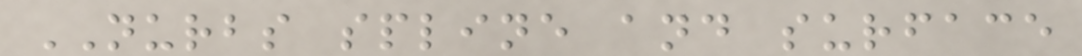NURBS spline and surface
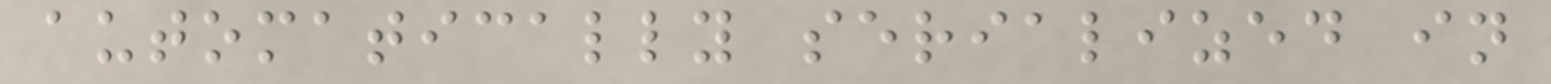automatically serialized in
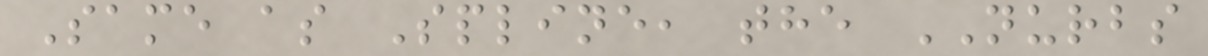Same as Spline, the NURBS
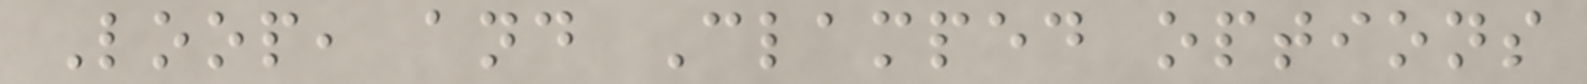Loop, and Clamped options
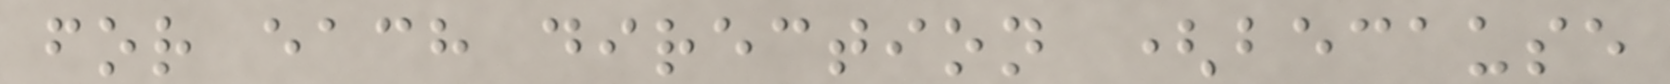for each direction (because
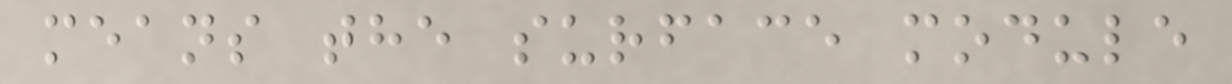means the surface module
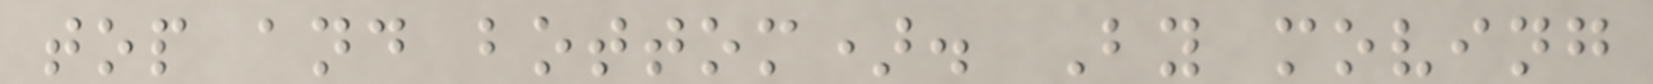top and bottom). By moving
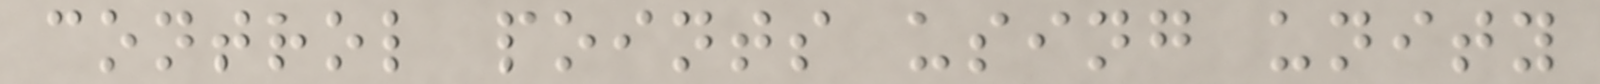control points using unity
